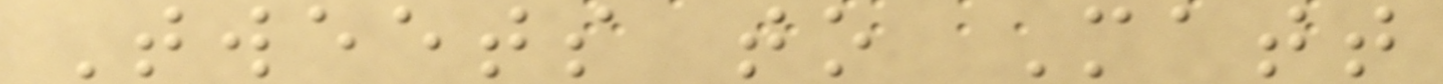Tweets to Matt
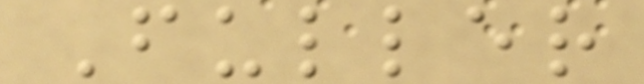Fuller
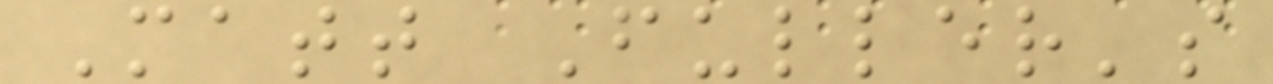Matt Fuller's
